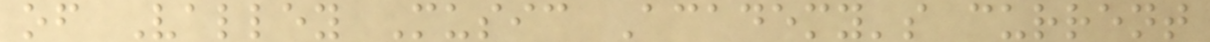of Valley Music Academy's current
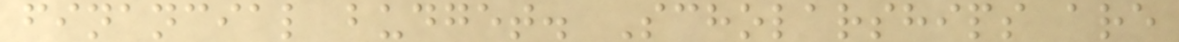financial budget. Scholarships are
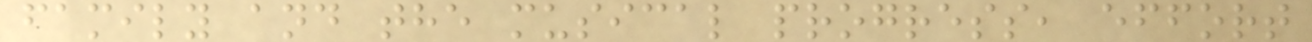family and the musical progress, effort
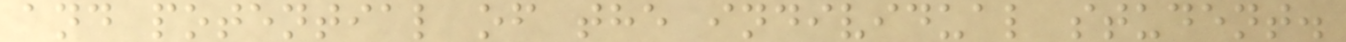and potential of the individual student.
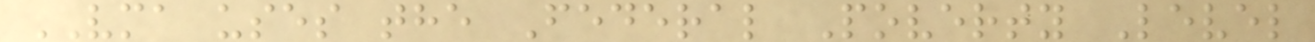VMA uses the Federal Poverty Level
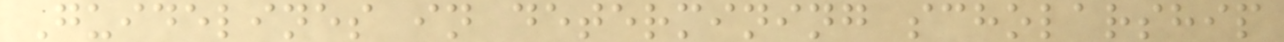Guidelines in determining scholarship
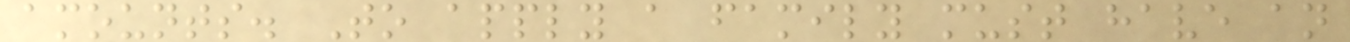amounts. To apply a family must have an
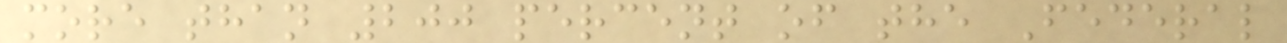more than 200 percent of the Federal
